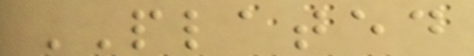PLATED
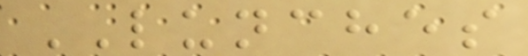LUNCHES
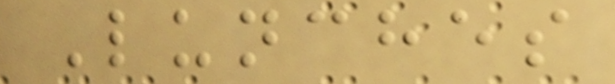Lunches
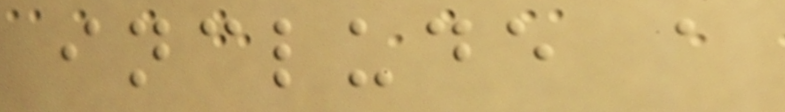include a
